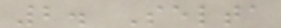2. Selta
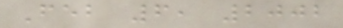Feb 6, 2002
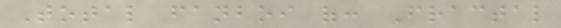Total fanboi of: Fractal
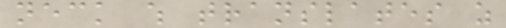neck which translates as
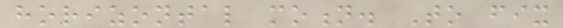horizontal motion. To fix
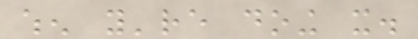when you're doing it.
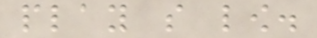play so low.
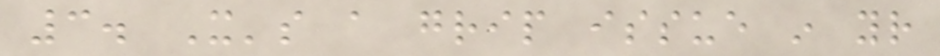3. It's a grip issue in your
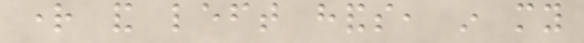right and left hands, in my
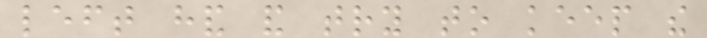left hand and try to keep the
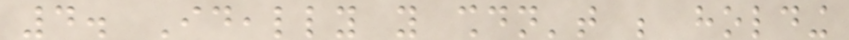4. Ideally you shouldn't be holding
